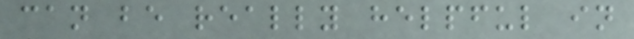can be really helpful in
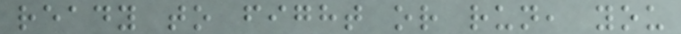ready to fight or run, you
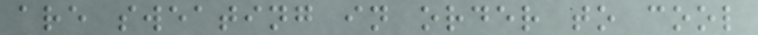are sweating in order to cool
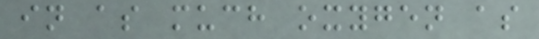in as much oxygen as
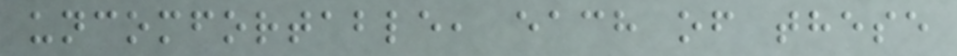uncomfortable, each of these
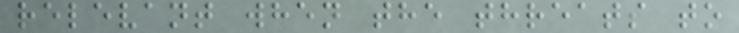relevant when the threats to
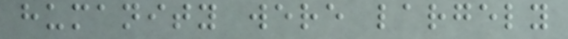humanity were largely
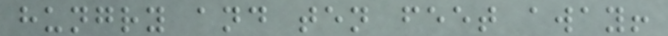hungry and ten feet away!
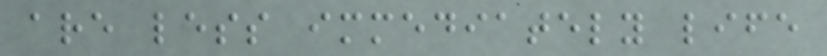are less immediately life
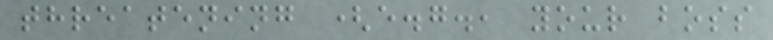threatening (e.g., your boss
